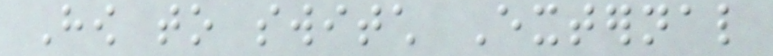How to switch External
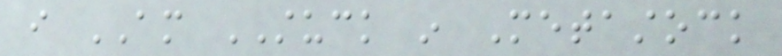i AM STUCK in Metastock
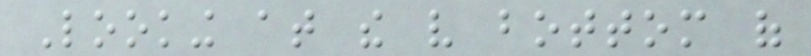Looking at the very bottom of
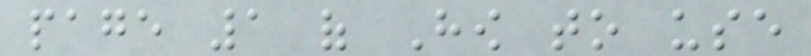page 1 of How to use
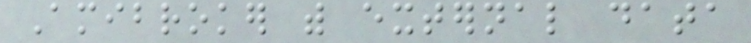Amibroker with external data
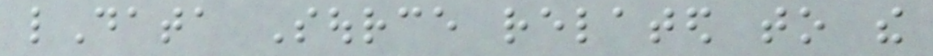lData Source related to the
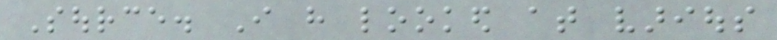Source. I have looked at various
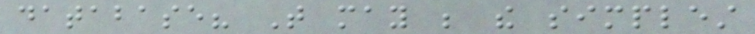database? That may be the simplest
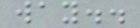way..
